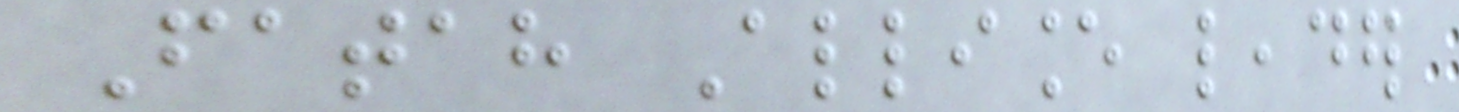Fatah Alliance leader
